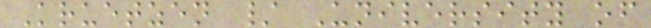Kruetzen / University of
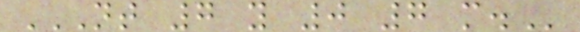NT 7 Y 0 7 M.
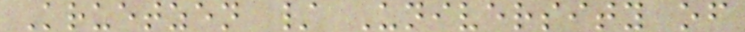Kruetzen / University of
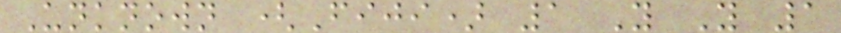Unknown (Fiji) 1 Y Y 1
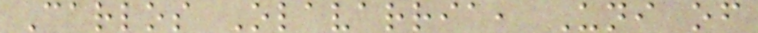Carlos Olavarria, Uni of
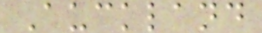Auckland
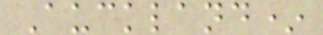Auckland*
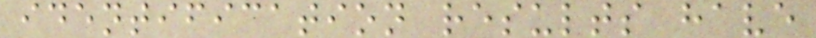identification results have
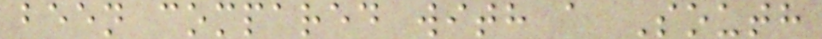been compared with a South
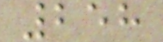258
